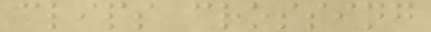clips crossing
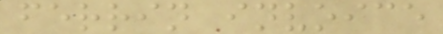ferrin invoice
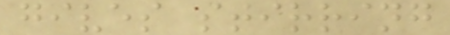gives stirring
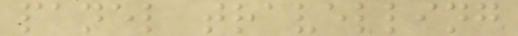panel travelling
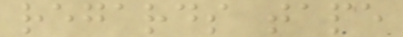regards tape
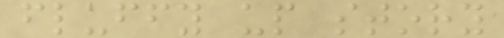fluffy up story
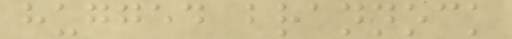hugged brannock
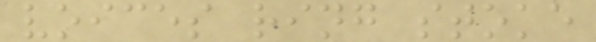voices ring stoke
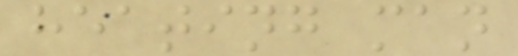heating man
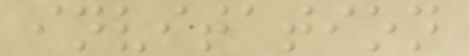invitation
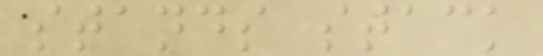stands stack
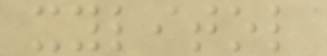xylitol
